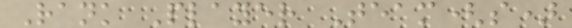Rank Player Team(s)
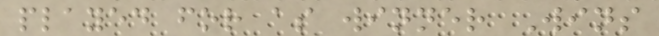played for as winner Wins
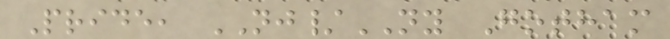Pride, NJ/NY Gotham
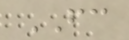FC
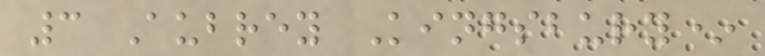3 Aubrey Kingsbury*
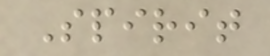Spirit
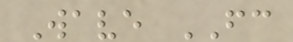Wave FC
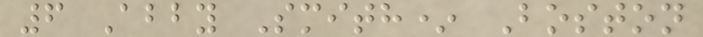6 Abby Smith* Boston
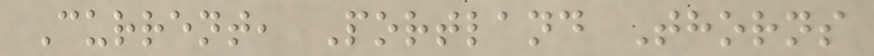Current, Portland Thorns
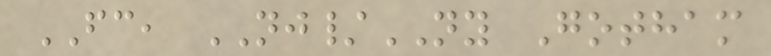FC, NJ/NY Gotham
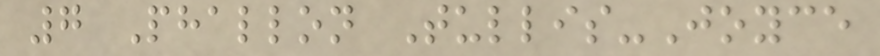7 Phallon Tullis-Joyce
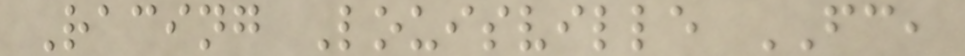Racing Louisville FC,
